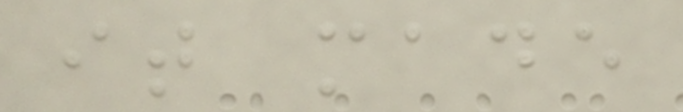it made
